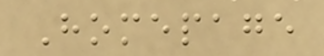Homepage
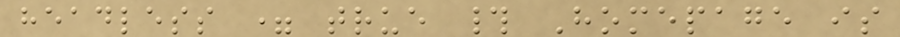headless = true # Homepage is
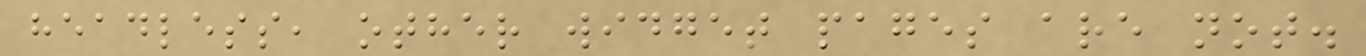headless, other widget pages are not.
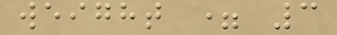weight = 3
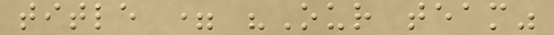title = "Our team"
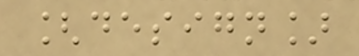[design]
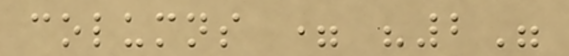columns = "2"
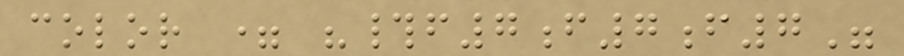color = "#f7f7f7"
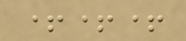+++
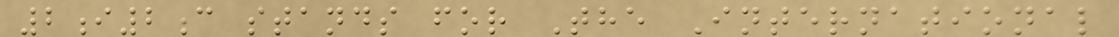2i2c stands for The International
